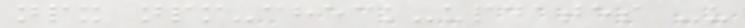npx npm-check-updates -u
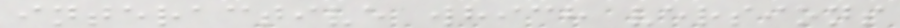interactive which versions
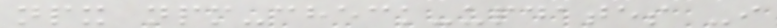npx npm-check-updates -i
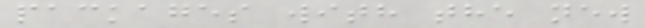packages with the new
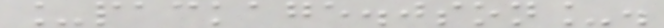_package.json_.
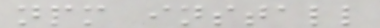npm install
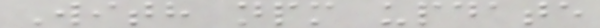With npm update
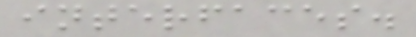interfaces.
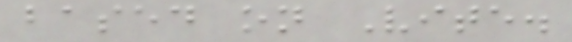based on Vite.
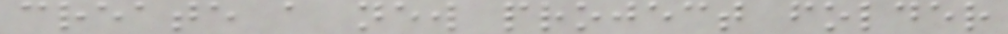create a new project folder
